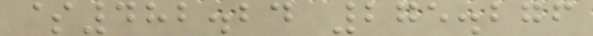$482.24 275.276
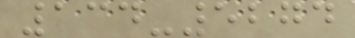134-5274
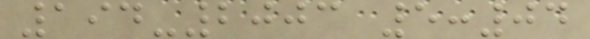194-2003 5:04
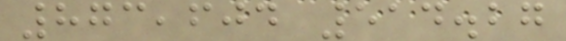873,604 514.27
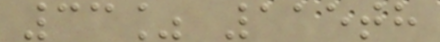33% 115th
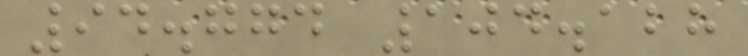94.774 104.128
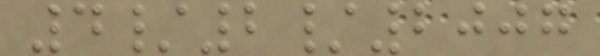4/2/2007
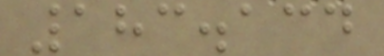183.134
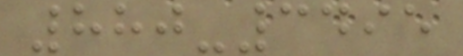880-3495
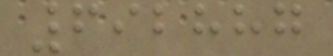692887
